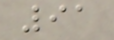91
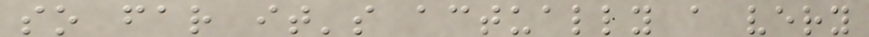so far it's actually a very
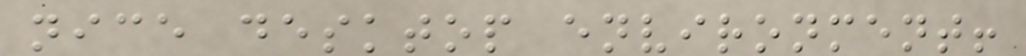nice desktop environment!
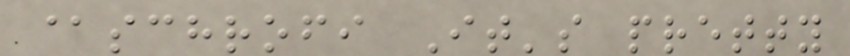@schrofi It's pretty
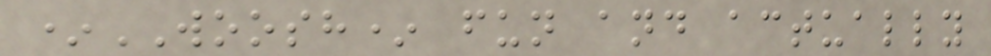*WOOSH* fun and actually
